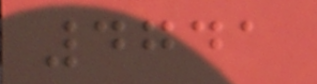4741
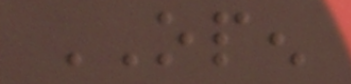OPEN
